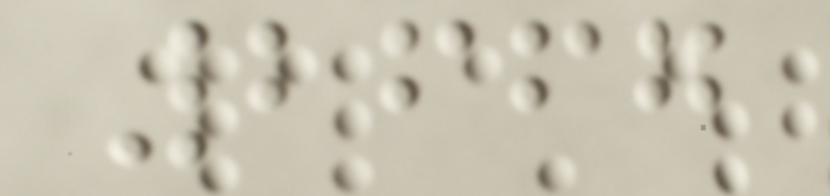2667
